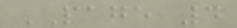PAGE 4
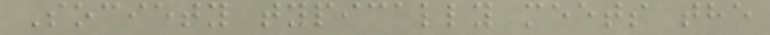Society typically meets the
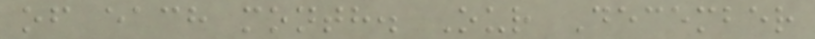of each month. Our December
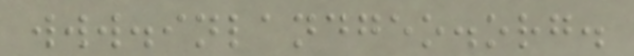www.inlandgeo.org.
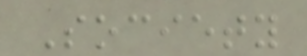Society
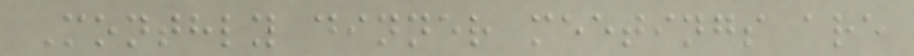Monthly dinner meetings are
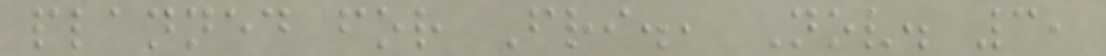planned for Fri., Nov. 3,
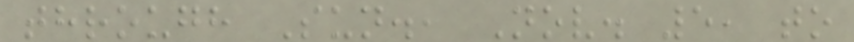through Sun., Nov. 5, to
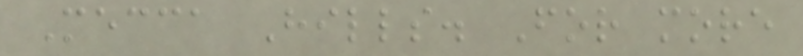Mecca Hills. For more
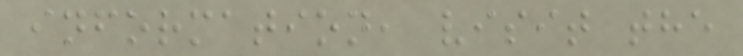information, visit the
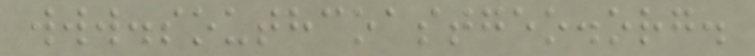www.southcoastgeo.org.
